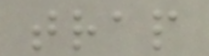trap
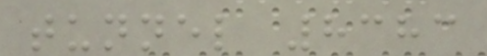tunnel 8383
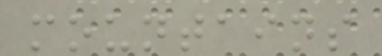mountains
